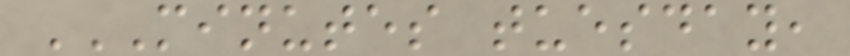MINUTES TUESDAY,
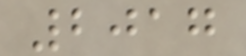2017
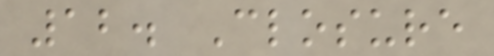12. Closure
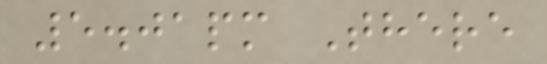5.01pm There
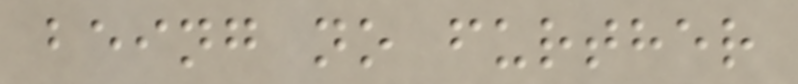being no further
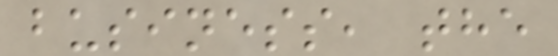business, the
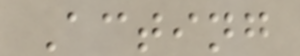Acting
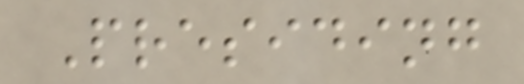Presiding
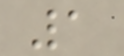1
